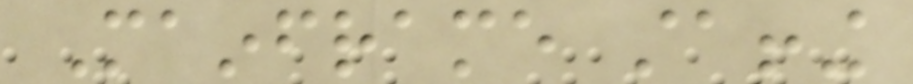Mainframe staffing
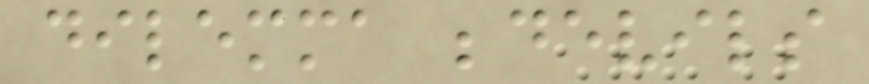dilemma bedevils
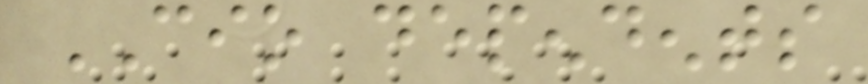CIO dependents
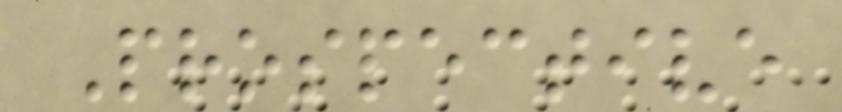Prospective
